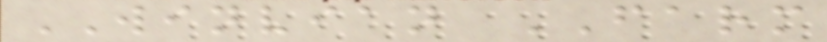WINVIAN FARM
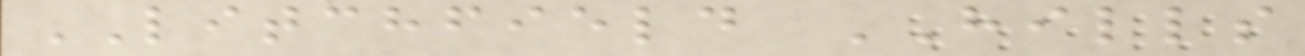LITCHFIELD HILLS
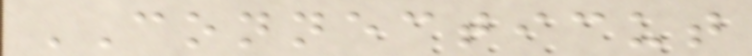CONNECTICUT
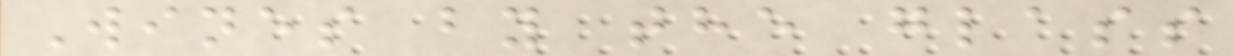Wines by the glass
